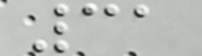31
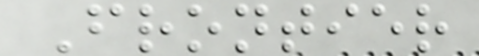Frontier
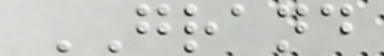GRAND
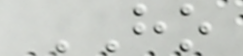HO
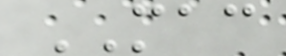MAC
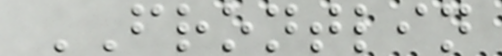FRONTLIN
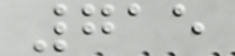715
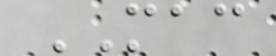MAC
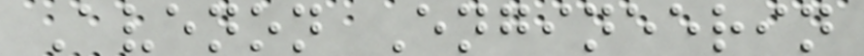Avenon Engineerin
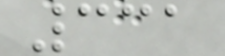331
